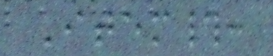Item#:
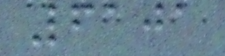6101
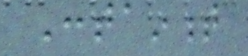Containment
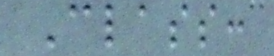Class:
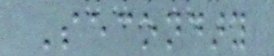Secondary
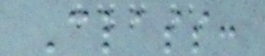Class:
